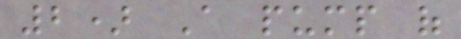2) A pump of
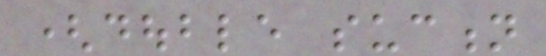(double suction
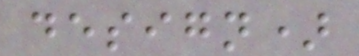design)
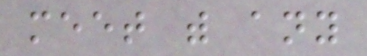meet with any
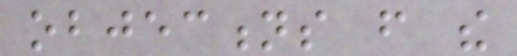objections from the
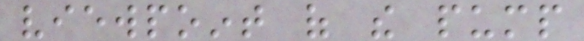viewpoint of the pump
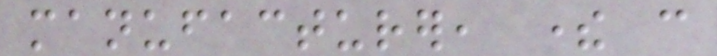manufacturer, there can
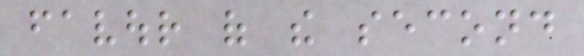favour of the second
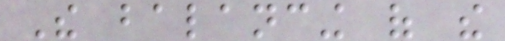The balancing of the
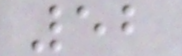52
